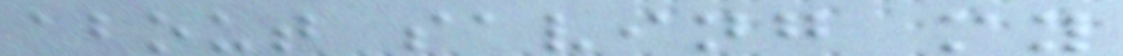about saving my
